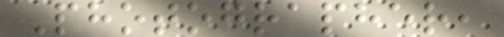Photographer,
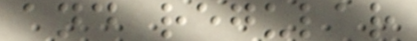and regular
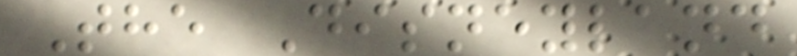The Disneyland
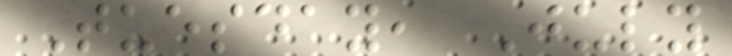Tuesday, July
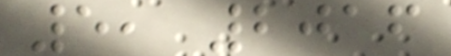5, 2016
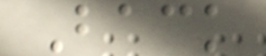Back
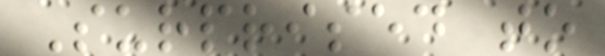Surprised to
